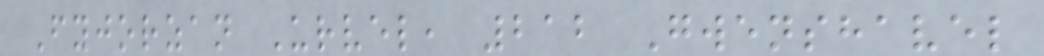Fyjorzan Urvel, 212 Gwenshavel
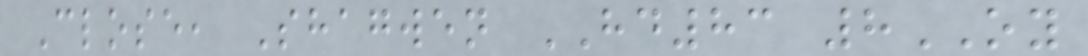Close, Shagwen HD83 8OY
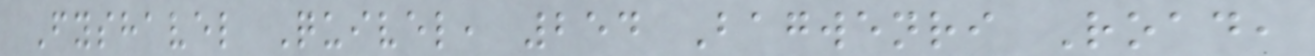Fyshavel Quivel, 254 Bagwenri Road,
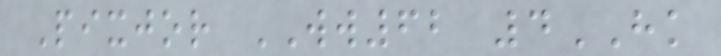Pixjor WW62 4HK
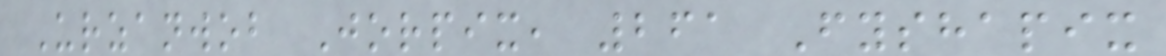Urzanwob Jorpix, 261 Fyshapix
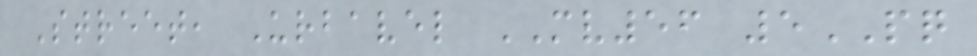Street, Urbavel MV56 5PQ
